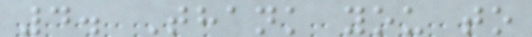4. Thank you to
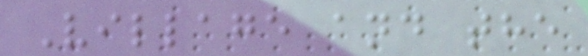Village and the
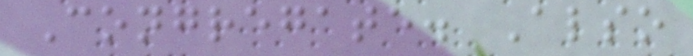Congregate. Also
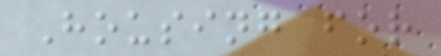Housing for
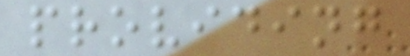providing
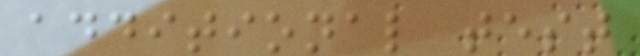additional test
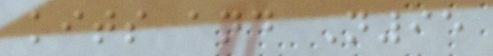kits and N95
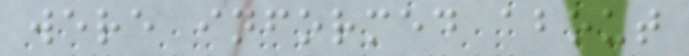were informed about
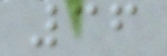36
